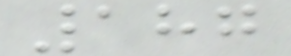187
